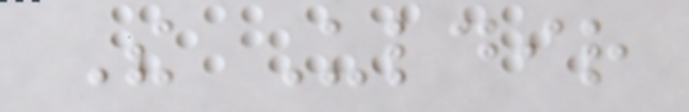The Uldir
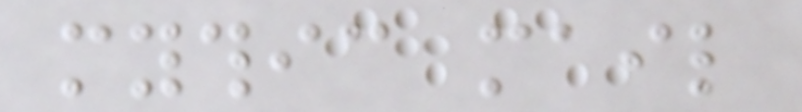mythic mail
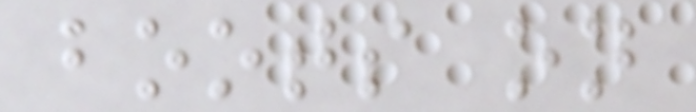boots on
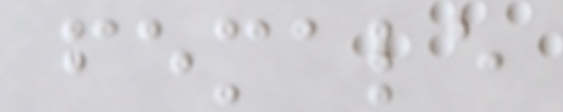female
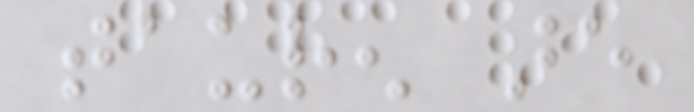tauren are
